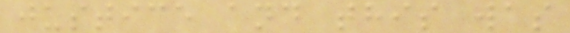justice and this was
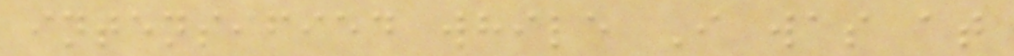intensified while I was at
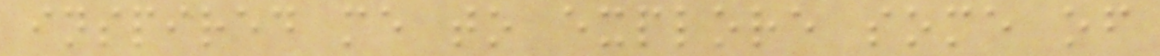inspired me to explore some of
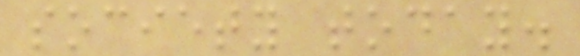society today.
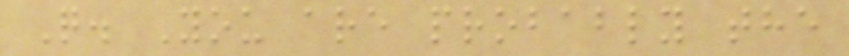Q. You are probably the
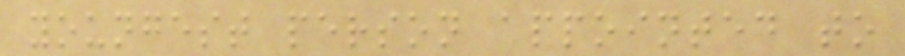youngest person appointed to
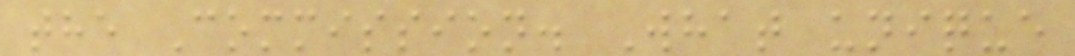the Commission. What unique
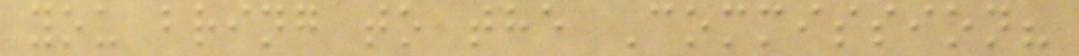you bring to the Commission?
